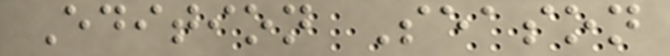Edition Season
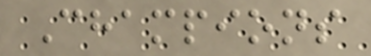Champions
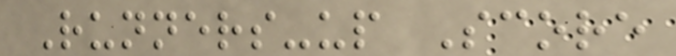Runners-up Score
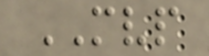MVP
